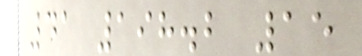41 198.2 15
